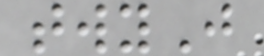twyJ
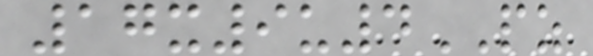17x9u4PZ
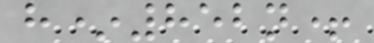h*852n+
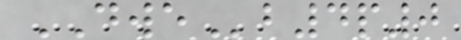DWEb4p0
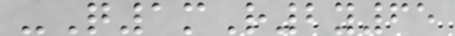-Q1mR2y65
